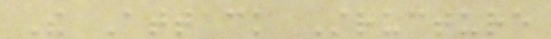The Attack Structure
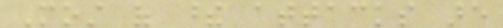Most of these attacks are
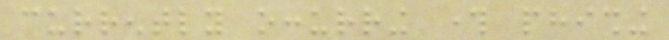currently occurring through phishing
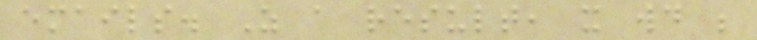emails. As a result, it would be
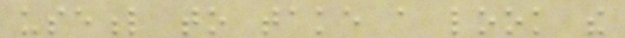useful to take a look the
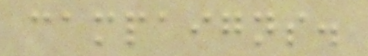campaigns.
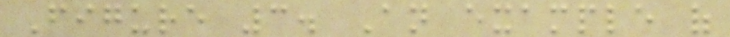Figure 3. An example of
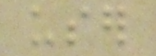user
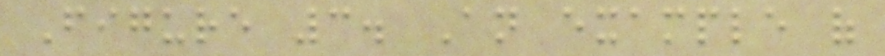Figure 3. An example of
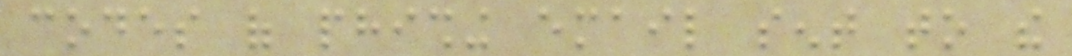codes of phishing email sent to the
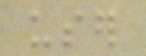user
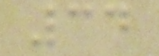34
